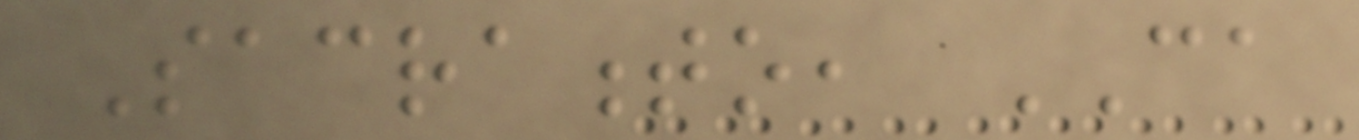Sacramento, CA
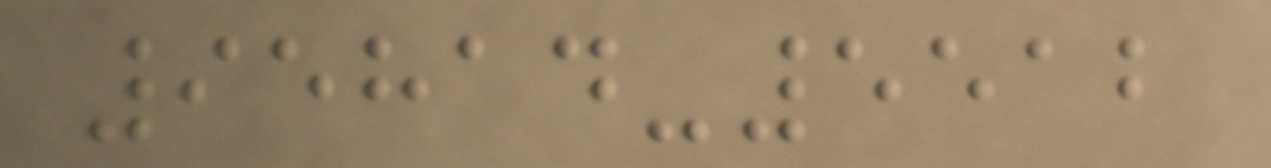95814-5512
